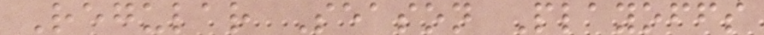Regular Season Playoffs
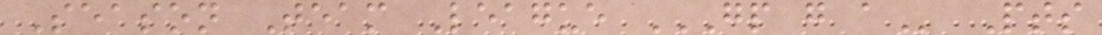Season Team League GP G A Pts
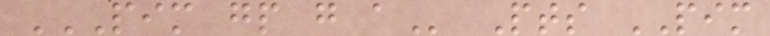PIM GP G A Pts PIM
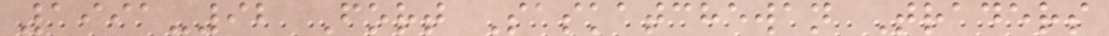1991-92 Fort Saskatchewan Traders
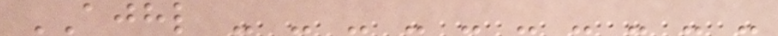AJHL - - - - - - - - - -
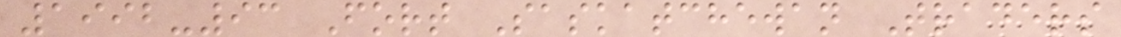1992-93 Fort Saskatchewan Traders
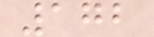172
